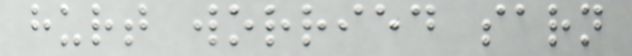hurt worried sarn
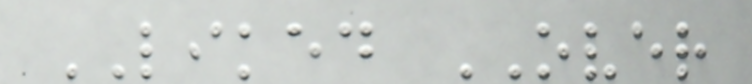LIKED OVER
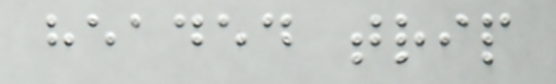headed trip
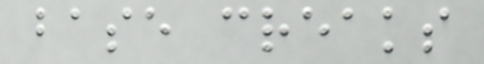base creaks
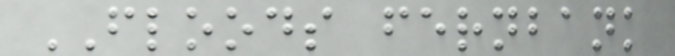FLOODS fernbank
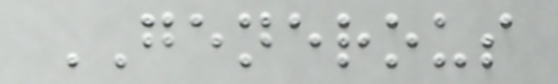GENEROUS
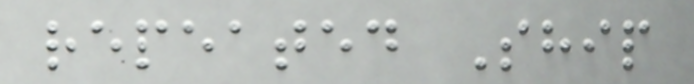repeated Ship
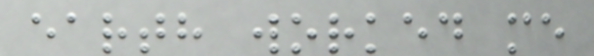earth worked me
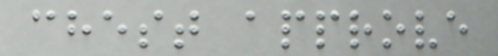chest approve
